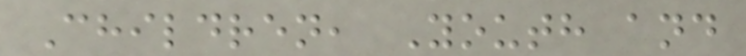Children, Youth and
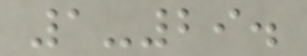1-29.
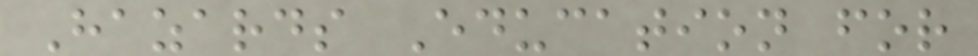Hazards Education for
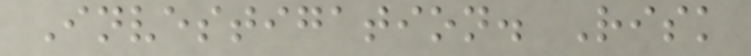Investigation. Risk
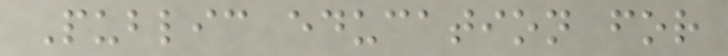Public education for
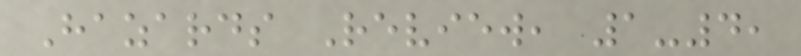Hazards Review, 1-4,
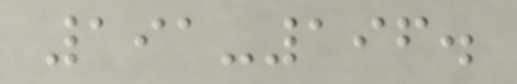191-196.
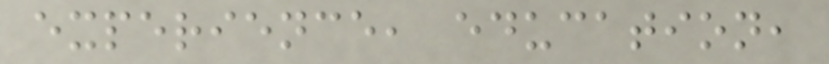experience, education,
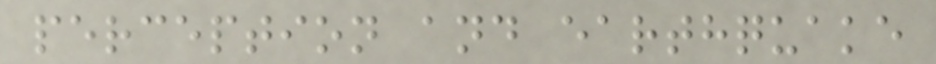perception and earthquake
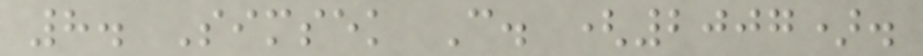8. Simsek C. (2007).
